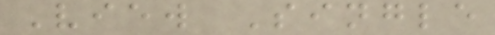View Single
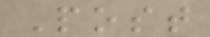Post
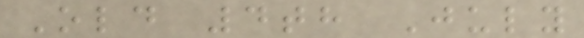Old 4th July
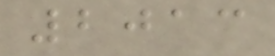2013
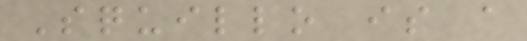Squillo is a
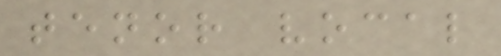tenor vocal
